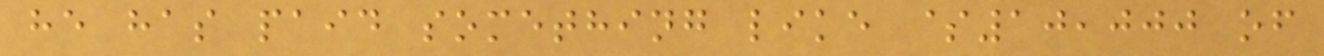he has paid something like $10,000 of
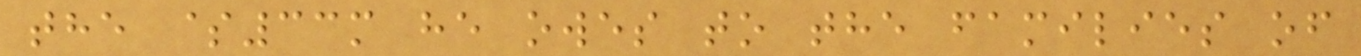the $33m he owes to the families of
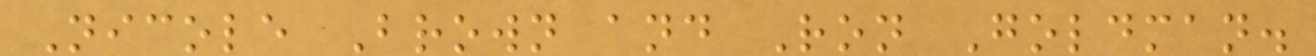Nicole Brown and Ron Goldman.
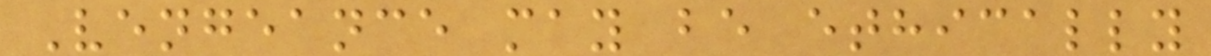Vengeance may be ethically
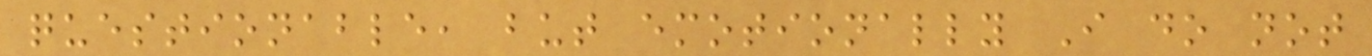questionable, but emotionally I do not
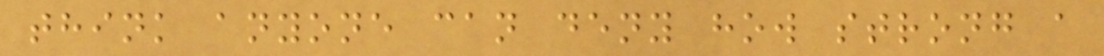think anyone can deny how strong a
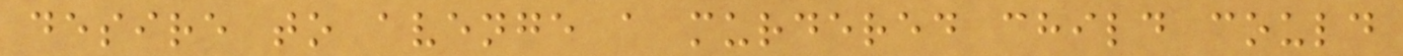desire to avenge a murdered child could
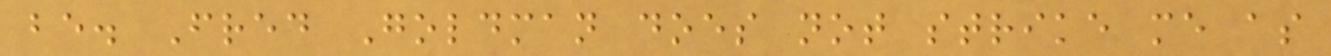be. Fred Goldman does not strike me as
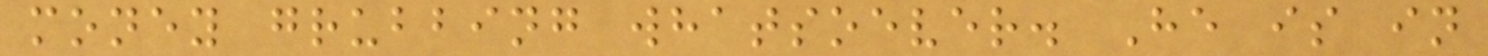money grubbing whatsoever. He is in
